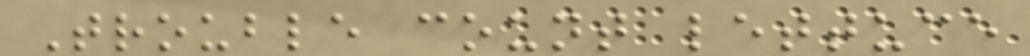Trouble count lettuce
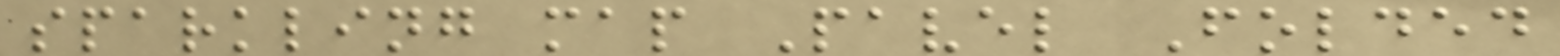sparkling map Pavel Folded
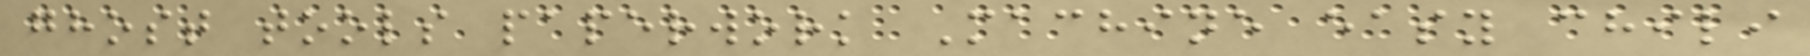ghost tools paperwork Machine easy chili
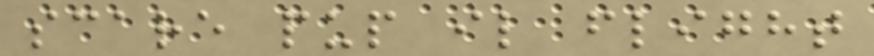scare pup il flight
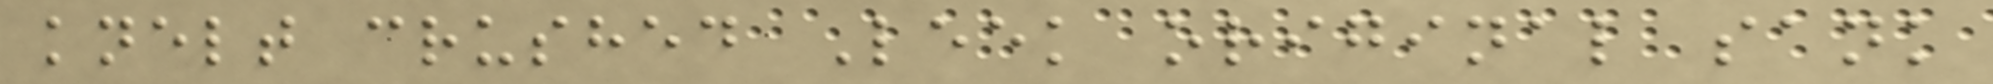knelt crushed Leek original sank
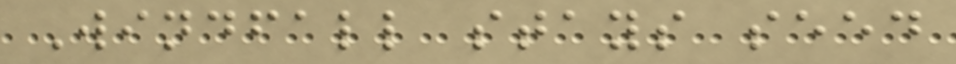Windfall stays seed
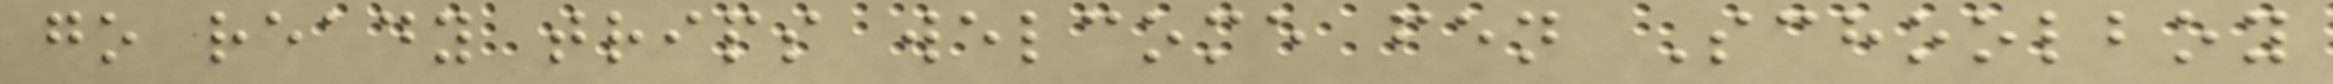go ready trips welcome fen Schoolboy
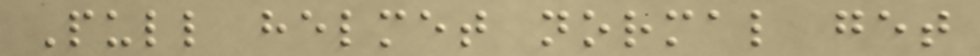Pull helmet normal get
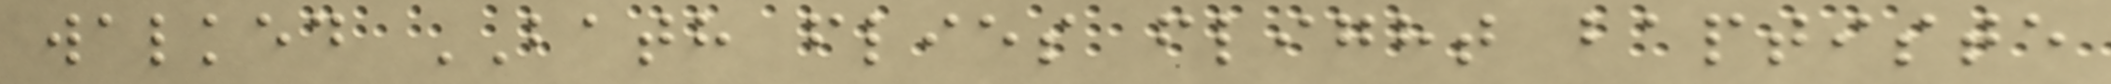walked BATH flies flight baptiste
